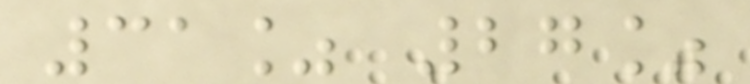31% 27%
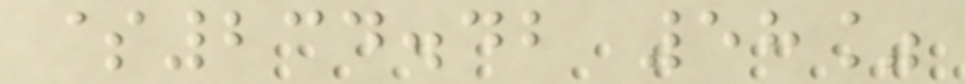$234.42 58%
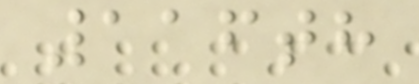116th
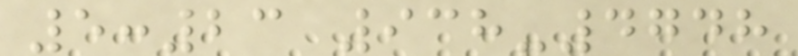5:23 938-4748
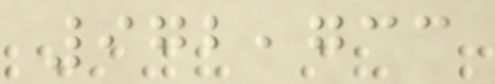972,733
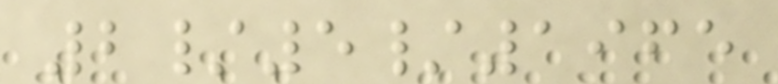2/5/1965
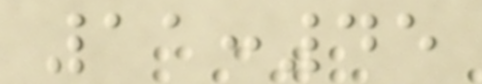11:45
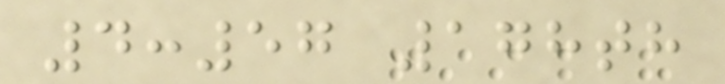4:57 178th
